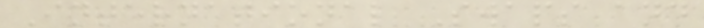International Swaps and
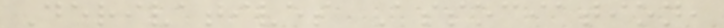Derivatives Association,
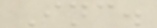Inc.
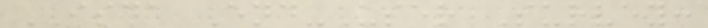ISDA End-User Survey:
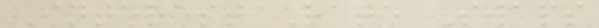Interest Rate Swaps
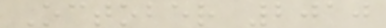October 2010
